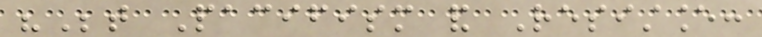"Between Pacifism and Resistance:
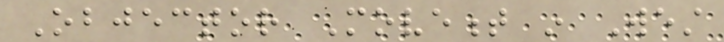Objector Movement in West
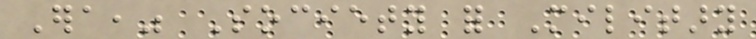Era," Society for Military
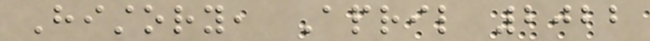History, April 2022
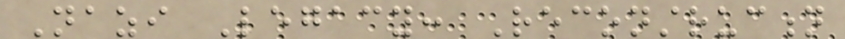Nazi Legacy: Reconstruction
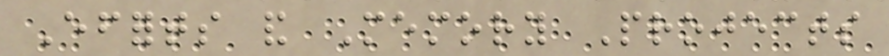Efforts and Memory Projects
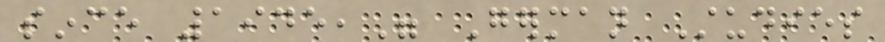since 1945," German Studies
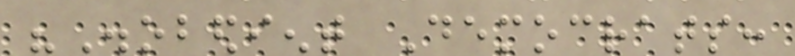"Disobedient Democrats:
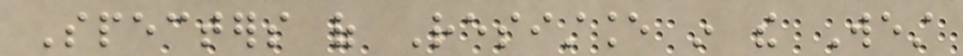Specters of Resistance in the West
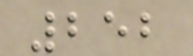252
